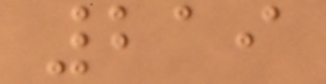219
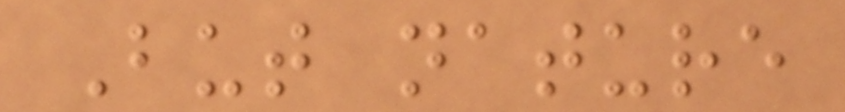But nature
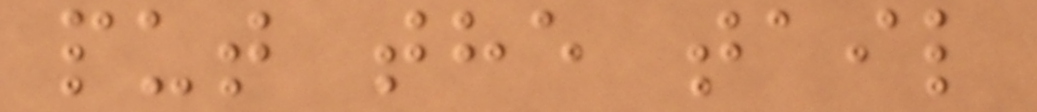put the tail
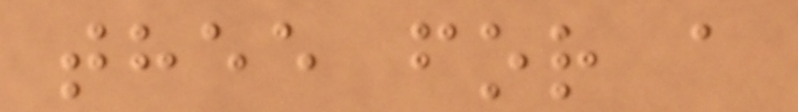thee for a
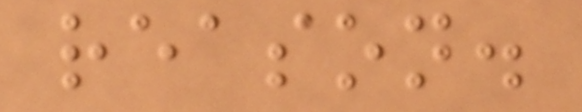reason.
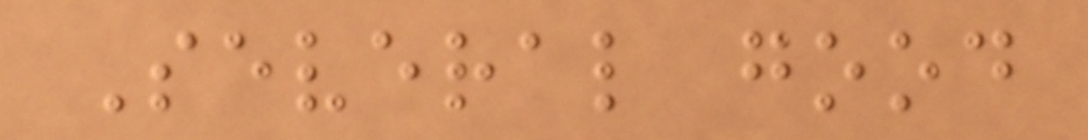Several good
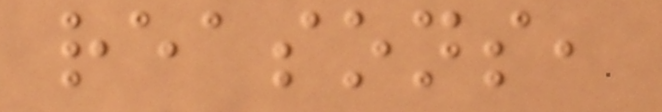reasons,
